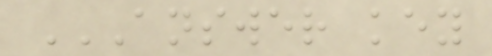ANSWER KEY
